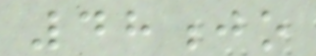48jo
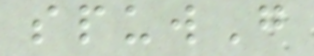spuwG
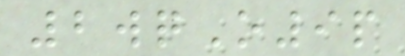2wqO9p
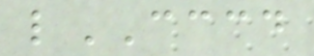lCCCD
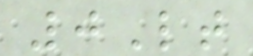0Lt
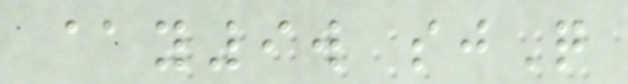@y9w sjQ
